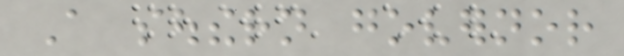A southern governor
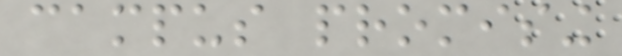campus promising
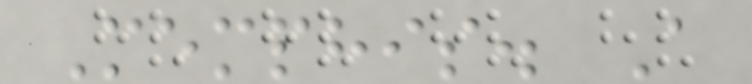Memphis. A
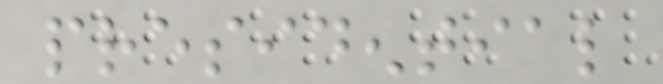presidential
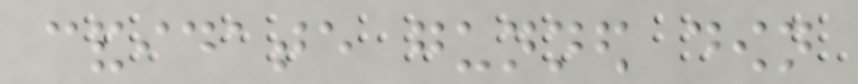candidate gunned down
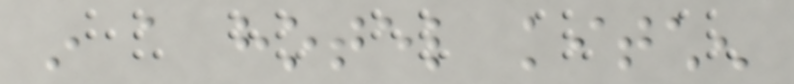in a hotel kitchen
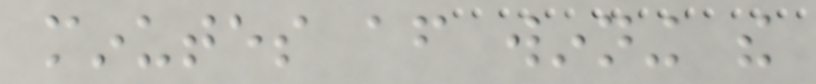minutes after winning the
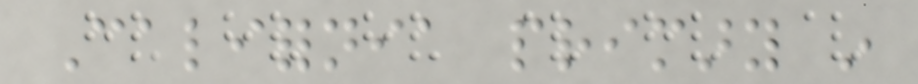California primary in
